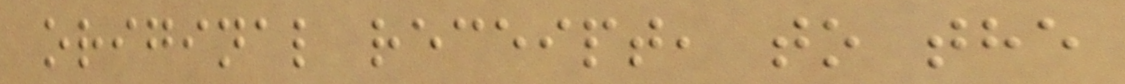original receipt, to the
